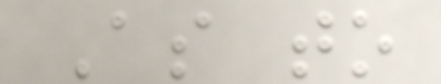As to
